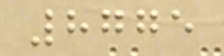8775
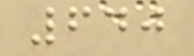640
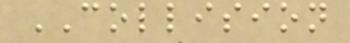COLLISION
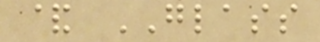& GLASS
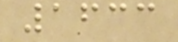1633
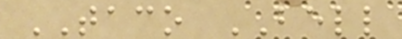TACO BELL
